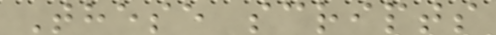These scripts
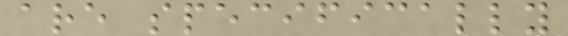are specifically
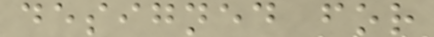designed for
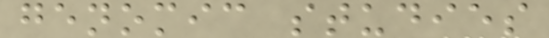genomic studies
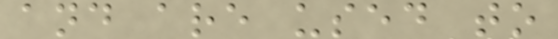and are used to
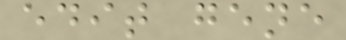edit gene
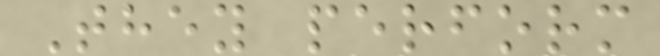They perform
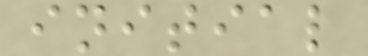initial
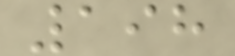198
